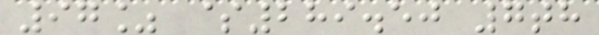97% $289.50 7th
